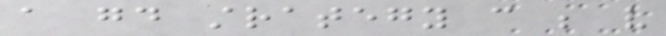a good strategy can be very
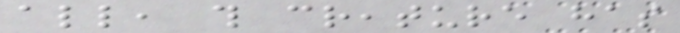all, this creature has
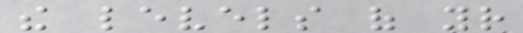the levels of your
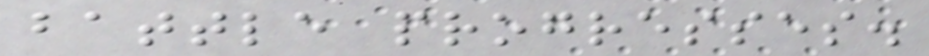battle progresses.
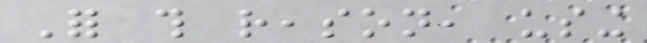For this reason, using
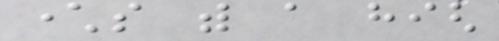characters with a high
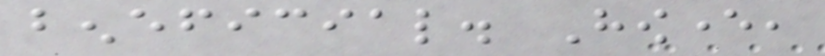beneficial. However,
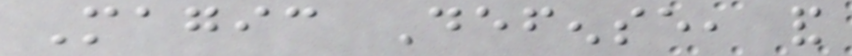Magic Defense, and
